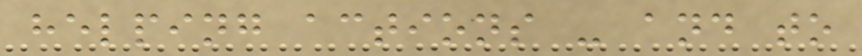helping actions - and to
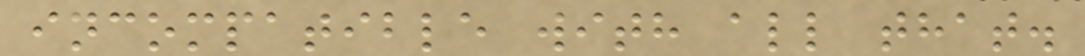incompatible with all that.
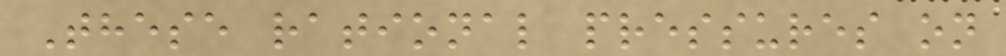These rational pressures on
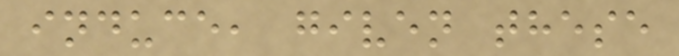induce, given these
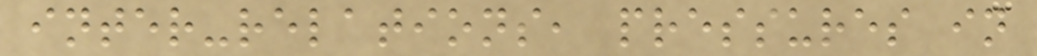inter-relations, pressures in
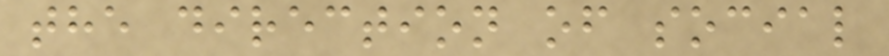the direction of social
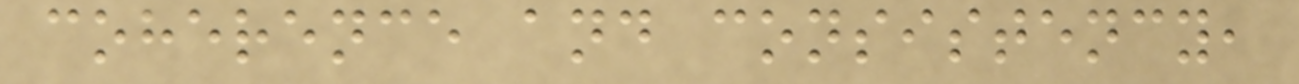coherence and consistency,
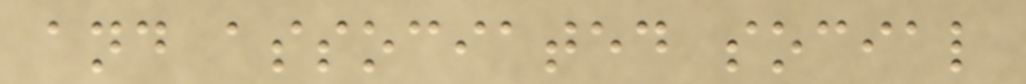and associated social
